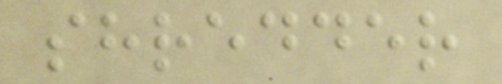shredder
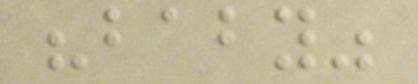"baby"
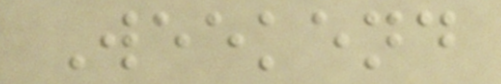Weekend
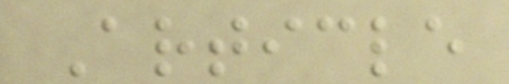Article
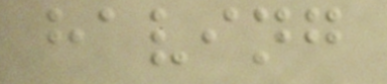having
